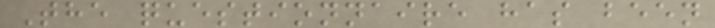The questionnaire has been
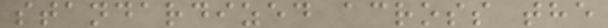standardized across the
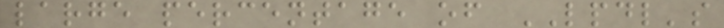large percentage of LPDL's
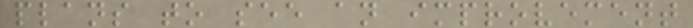plans to see an improvement
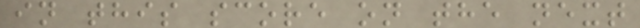in this score on the next
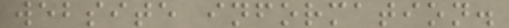website information.
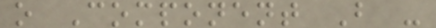o Component B -
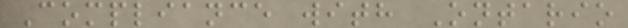Compliance with Ontario
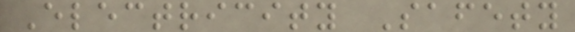Electricity Safety
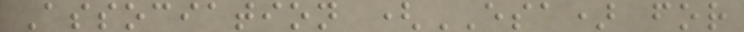Association (ESA) for
